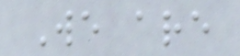We are
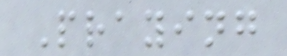Praying
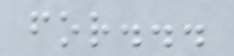for...
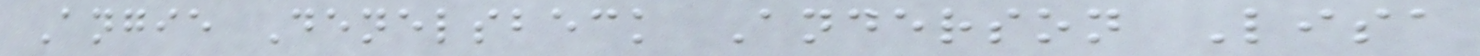Angie Denelsbeck Anderson Lisa
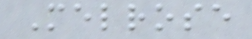Melrose
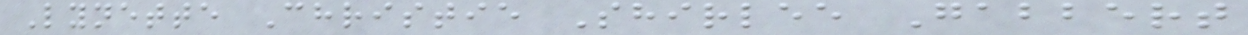Lynette Christie Shirlee Gabbert
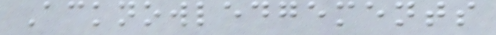Acknowledgements
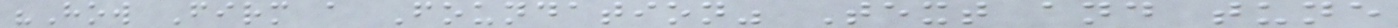"How Firm a Foundation" Text and tune
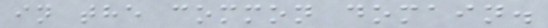in the common domain.
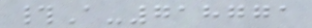#A-718771
